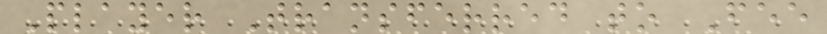Player Transferred to Fee
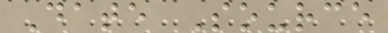Date Source
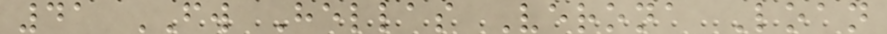41 FW Hellas Verona Loan
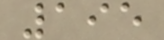195
